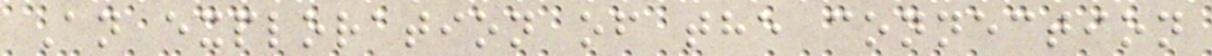An exploration of the connection
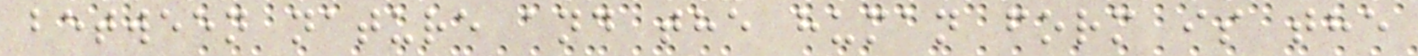between nature and the human form is the
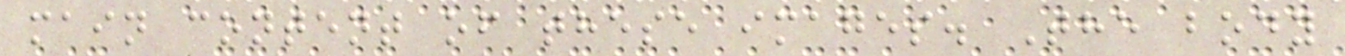main content of these images. The body
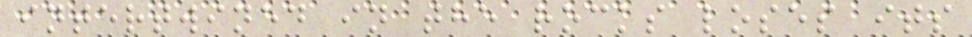intertwined in the rocks loses its
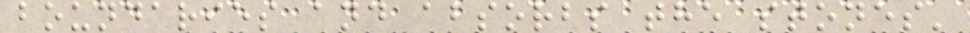boundaries and absorbs the stones'
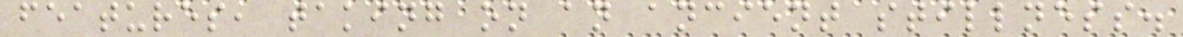features, taking on an ancient stillness.
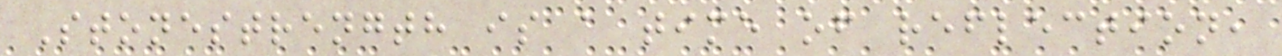Stonestrength is a time of reflection,
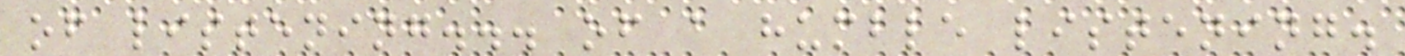of listening... of a humble listening.
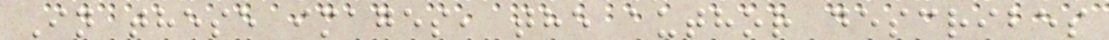In these images, the author describes
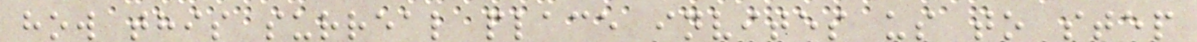how this surreal place invites us to step
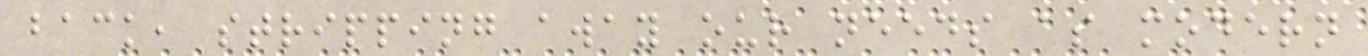back, stripping away our needs as modern
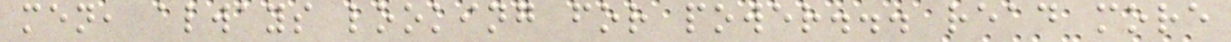men, always looking for power... read more
